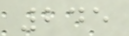245
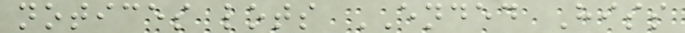notices lots ENDED Hiss
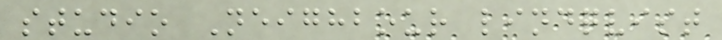studio Neighbour lindqvist
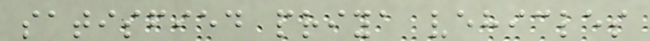satisfied priya vehicles
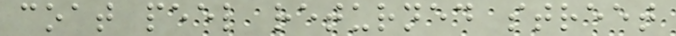coat peel returned street
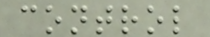control
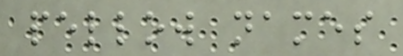pellow names
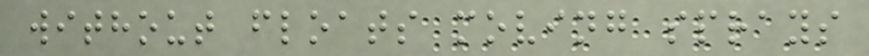without floats moving sprays
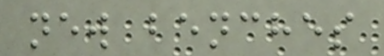new benches
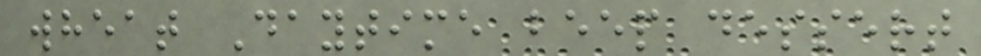wheat Daytime beep dessert
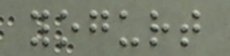yogurt
